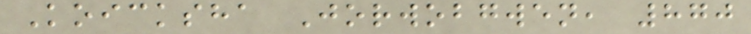Koicksha Jorwobgwen, 870
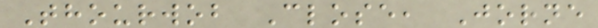Thourwob Close, Jorne
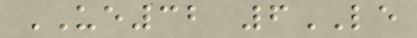UE32 6LE
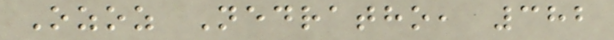Ozoz Nedratho, 382
